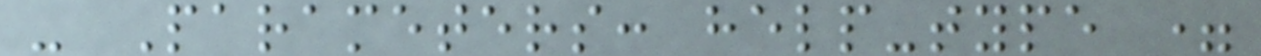- Parameters: help-type =
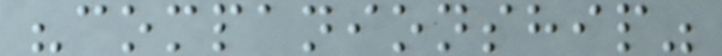"companionship"
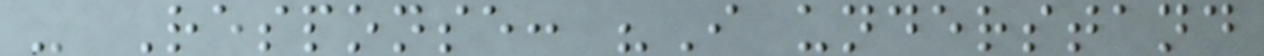- Response: "I understand
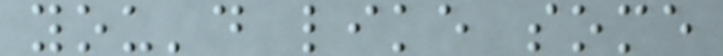you'd like some
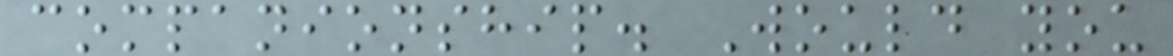companionship. Would you
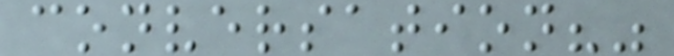conversation?"
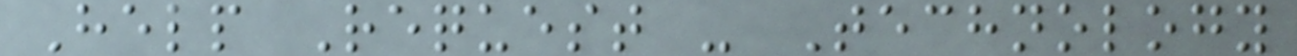Help Request - Technology
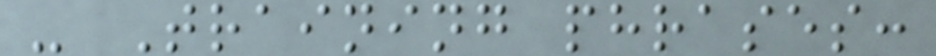- Training phrases:
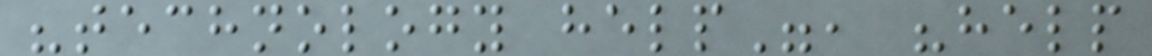"technology help", "help
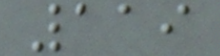119
